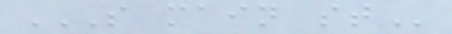S MAIN ST
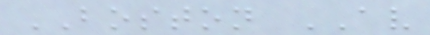BOSTON AV
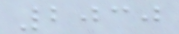2030
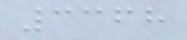3368
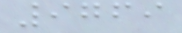9769
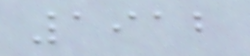1912
